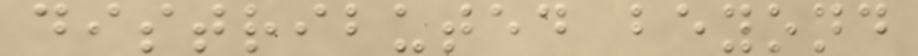distributed beyond
